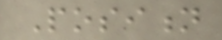Position
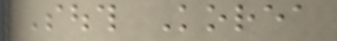South Korea
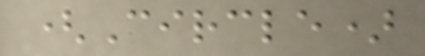(Circle)
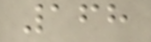168
